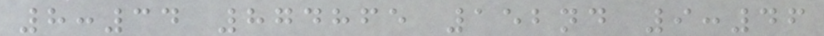8:34 874865 152nd 9:46
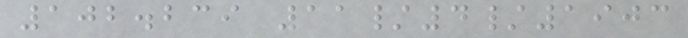102.239 11/4/1903
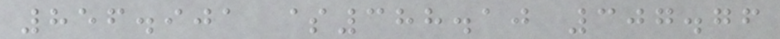856.901 $388.10 307.76
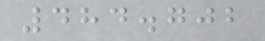484.702
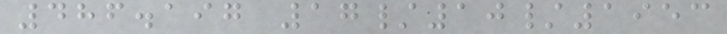486.197 17/10/1953
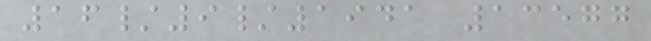16/9/1941 13577
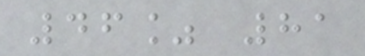46% 81
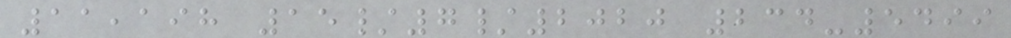11,198 15/7/2020 234-5499
